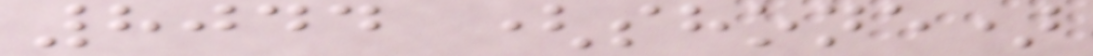8044 (shone)
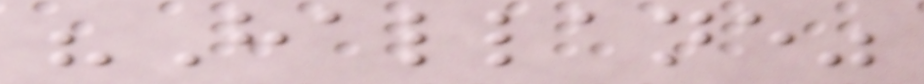"Hallane"
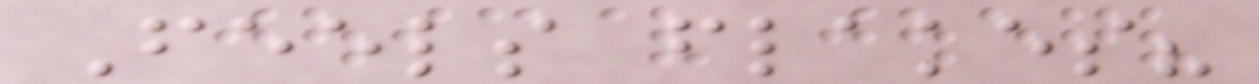Feels flakes?
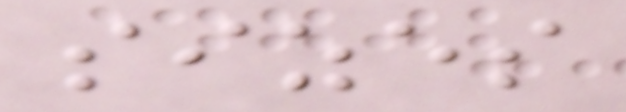sizes
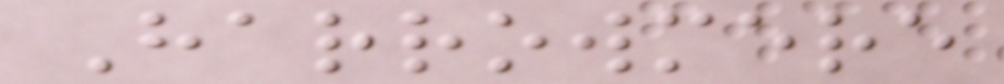Harrowmere
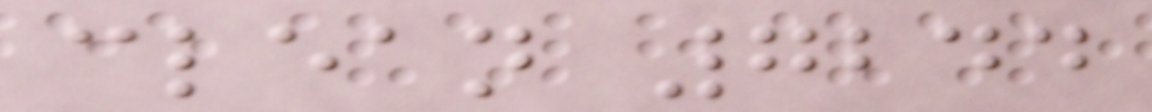clean 7244
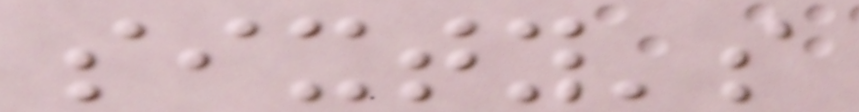sixty's
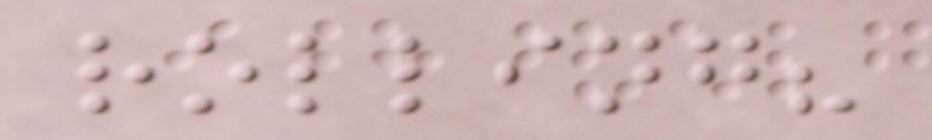rolling?
